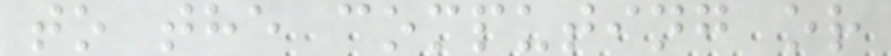to the computing or
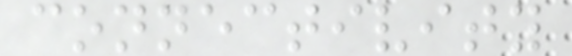connectivity
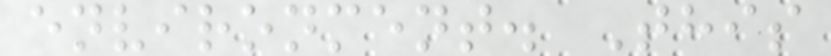environment. This
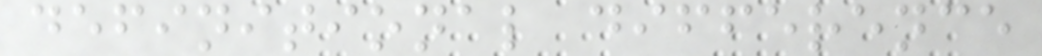definitional difference
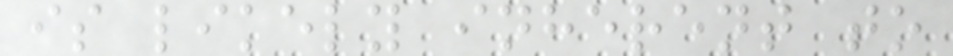is likely inherent to
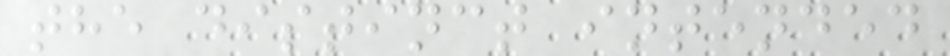the distinct intended
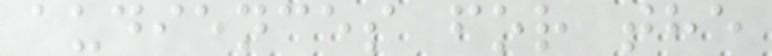audiences for the
